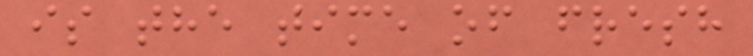is the time of fresh
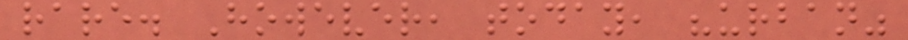rare. However, today, "urban"
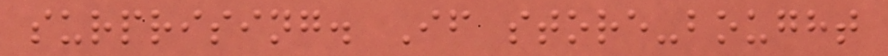surprising. If store-bought
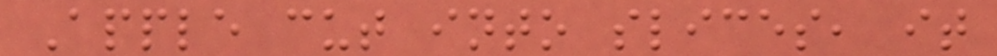Apple cut into slices, it
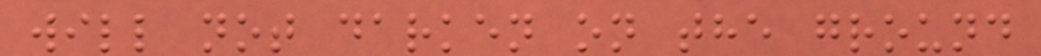will not darken on the ground
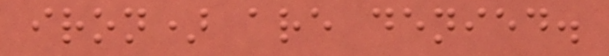iron) are denied.
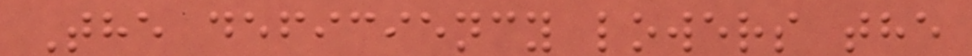The deficiency lowers the
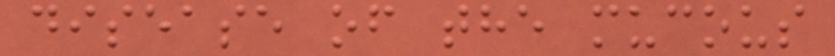disease of the mucous
